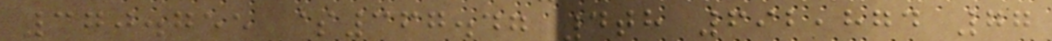370.755 $367.47 4th 692,874 77
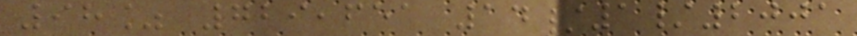98% 729,651 14/1/2001
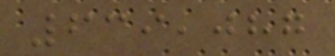639,087
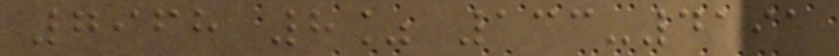7968 8% 133-4191
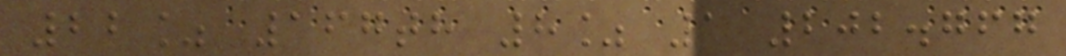22% 167th 8% 1 202.767
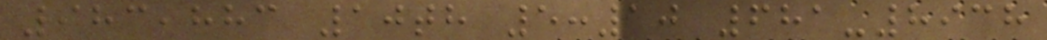983,883 10th 5:10 681-8938
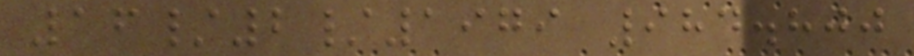16/2/1979 984.800
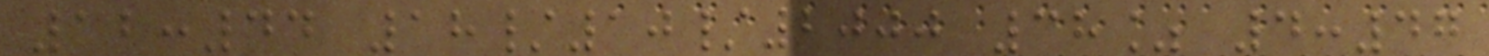12:44 18/10/2000 38% 4:47
